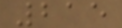215
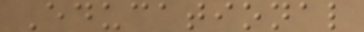Educational
